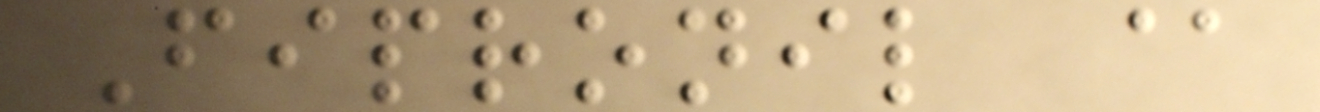Fipronil @
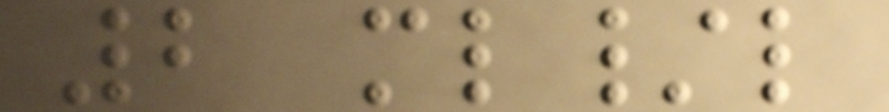2 ml/l
